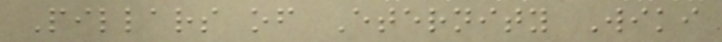Pillars of Eternity Wiki
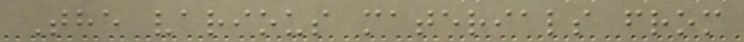The various materials from
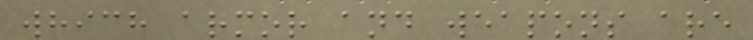which armor and weapons are
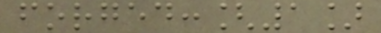forged:[1]
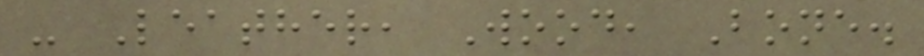- Leather, Wood, Bone.
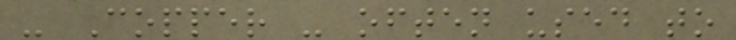- Copper - often used to
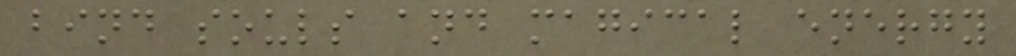bind souls and magical energy
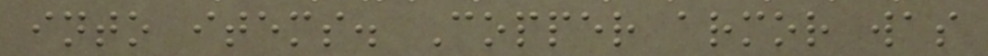into items. Copper armor was
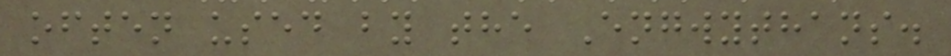often used by the Engwythans.
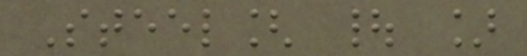Steel[ | ]
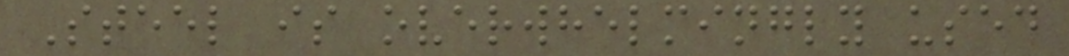Steel is overwhelmingly used
